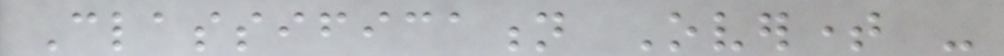Classification Overtime -
